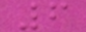6
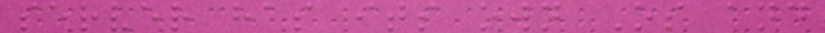server has its own Os and
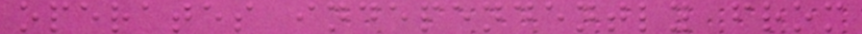operates independently from
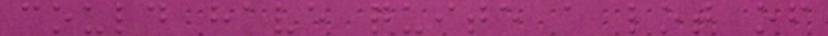could have quite a lot of
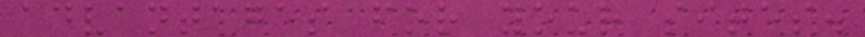advantages for your sites.
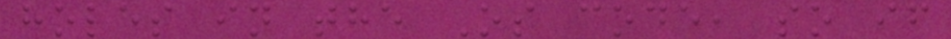holes in the Os code, so if
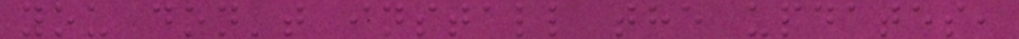you don't install the updates,
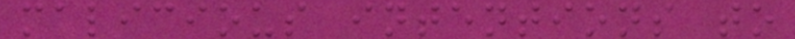malicious intentions to
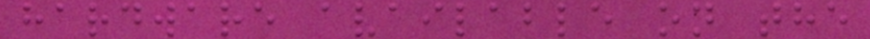hardware available on the
